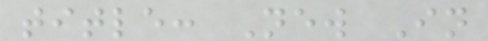title: New In
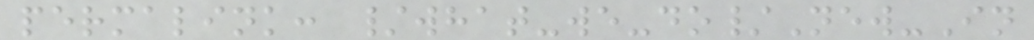permalink: /what-we-do/New-In
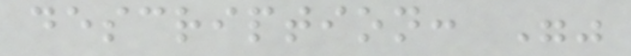description: ""
